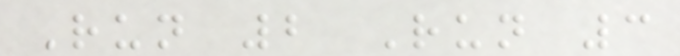Run 2 Run 3
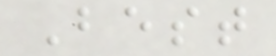Best
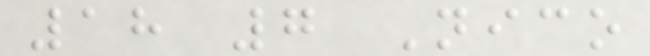18 7 Nico
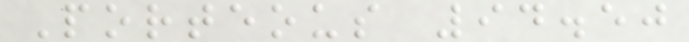Porteous 94.50
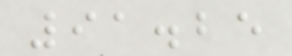91.25
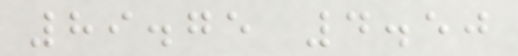89.75 4.50
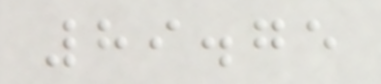89.75
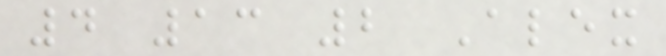4 13 2 Alex
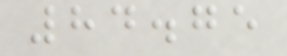84.75
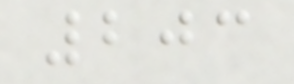203
